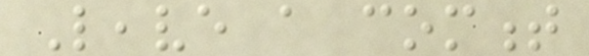Leave a comment
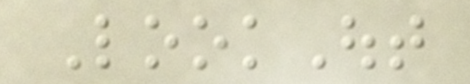LookOut
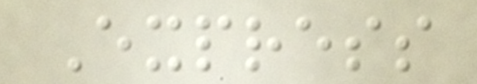Express
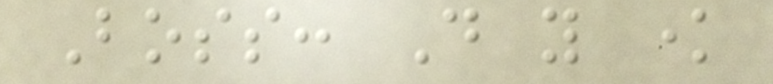Boss: Do you know
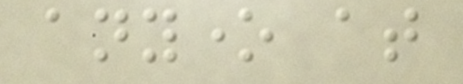anyone at
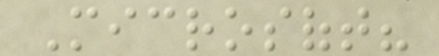Microsoft?
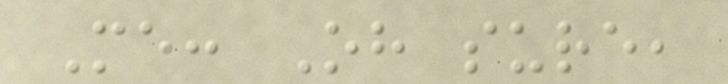Me: Oh sure,
